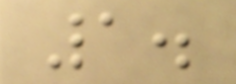1.
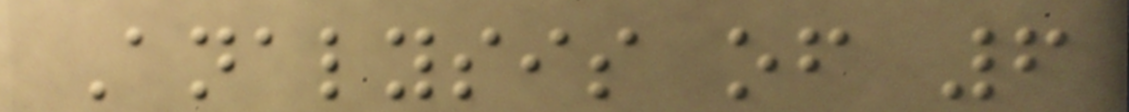Analysis of 6
